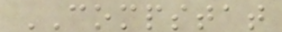COMPSTAT
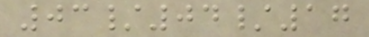03/04/17
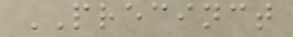PRECINCT
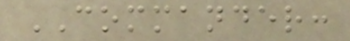COMMANDER:
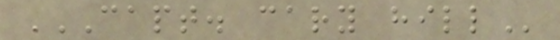CAPT. CARY HILL
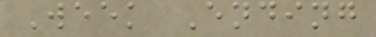Week Ending
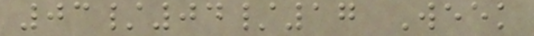03/04/17 Week
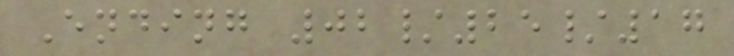Ending 02/25/17
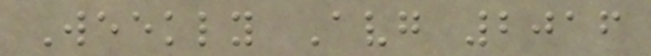Weekly Avg 2016
